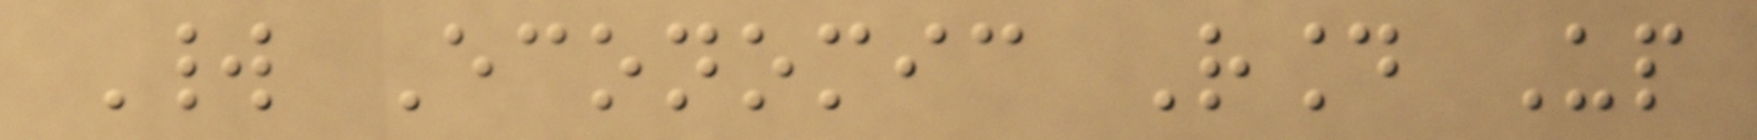World Economic Round Up
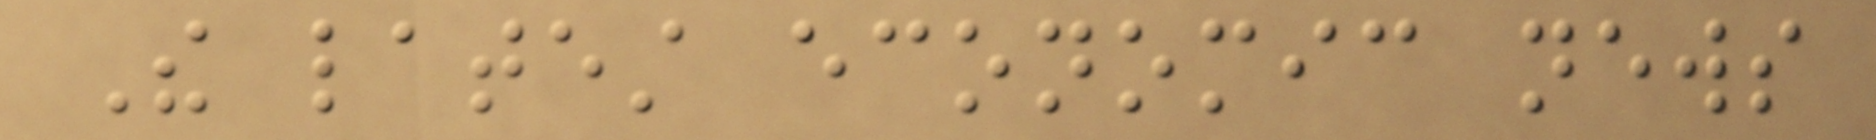The latest economic news
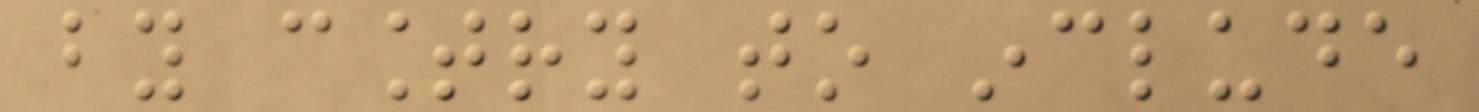by country to include
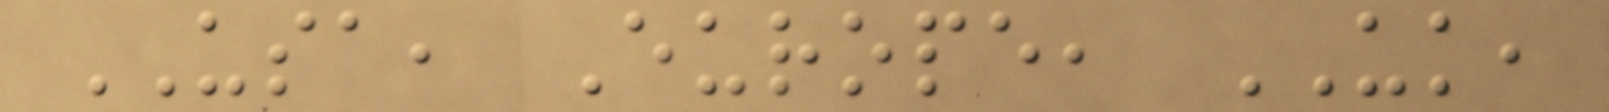USA, Europe, UK,
